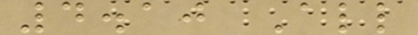4.10 All
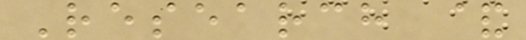Research &
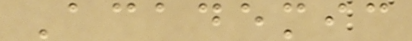Academic
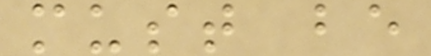must be
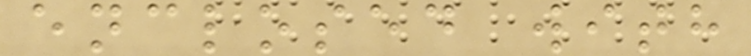enclosed with
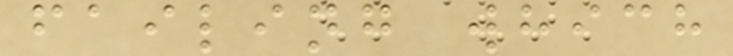failing which
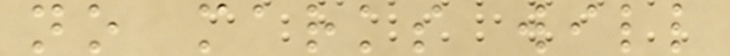no marks will
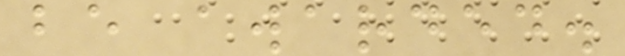be awarded.
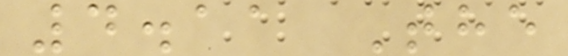4.11 The
